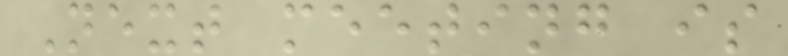Next meeting is
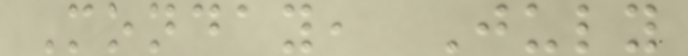Monday, July
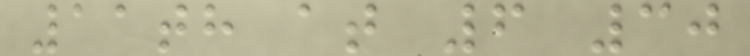11th at 6 30
